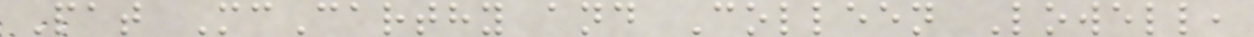Pat McCarthy and Colleen Lowell,
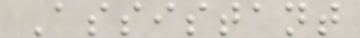Assistant
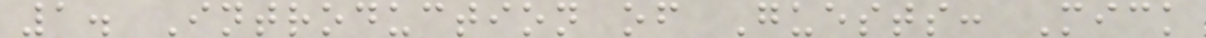1. Introduction of Guests: Mick
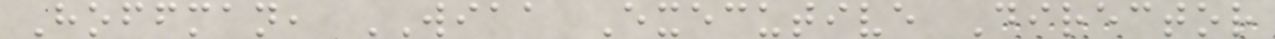Hoffman, WIAA Executive Director
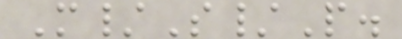M/S/P.
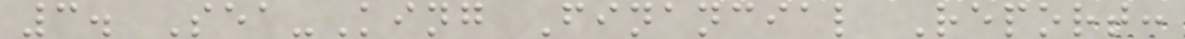3. Sea-King Financial Report:
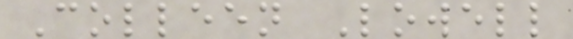Colleen Lowell
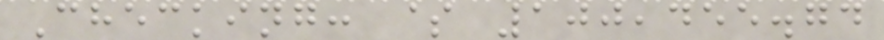Checking: $ 100,455.74
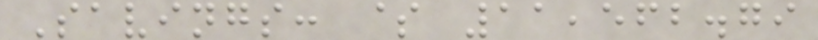Savings: $ 11,562.79
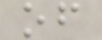of
